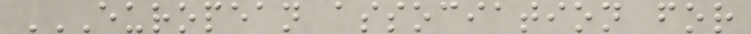EUROPEAN ASSOCIATION FOR
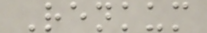Renkum
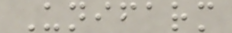Unifarm
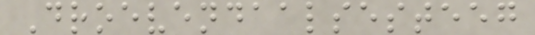Droevendaalsesteeg
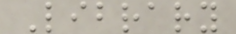Library
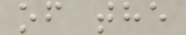of the
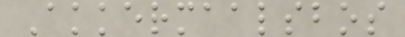Akkermaalsbos
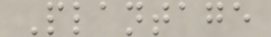Plantage
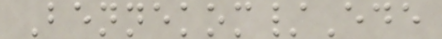Bennekom/Ede
